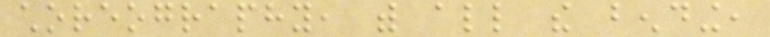choreography, with all the bending,
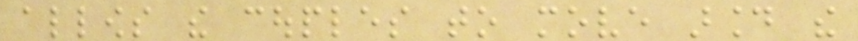allows the couples to move around the
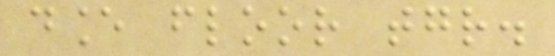dance floor together.
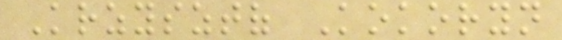Krzysztof Kokoryn
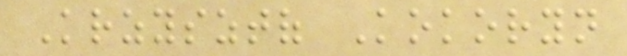Krzysztof Kokoryn
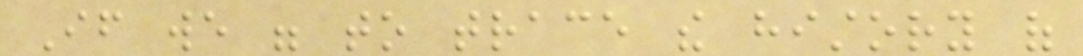If we were to trace the history of
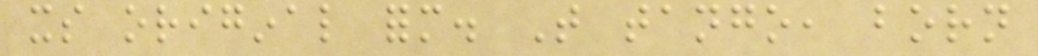its original form. That tango, born
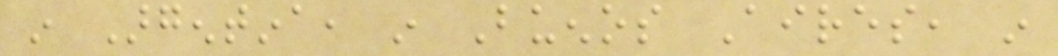in Argentina, in Buenos Aires, in
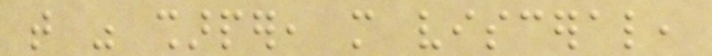that was sharper, more visceral,
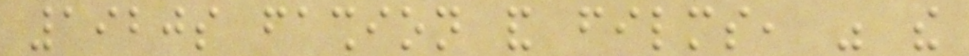1920s fashion and films, was the
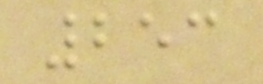253
